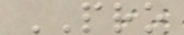PRO
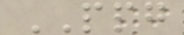PPG
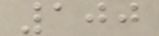100
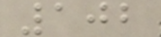102
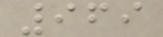969
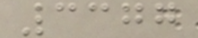3377
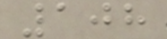108
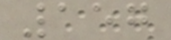157
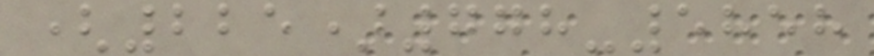(225)778-5858
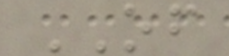OF
